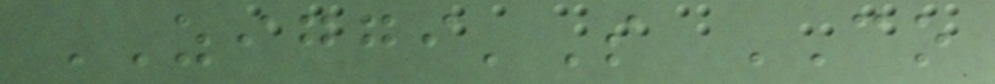ZIGGI'S CO
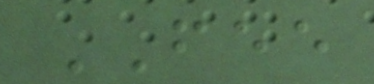FEE
